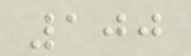100
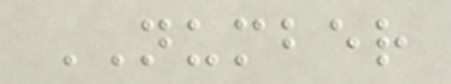NUMBER
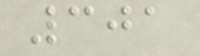301
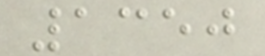1350
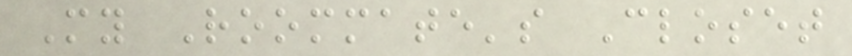My Roommate's Closet
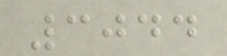3044
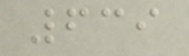639
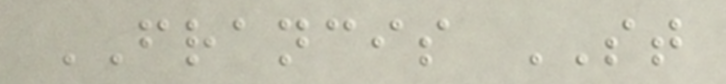FRANCIS ST
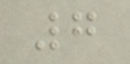7
